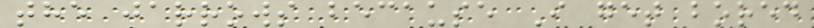the jarrows because I get bored
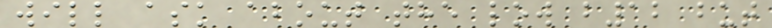will ask about the low b12 but
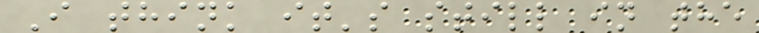I think it's still in the
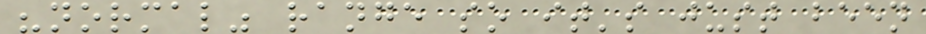"normal" range so it's just been
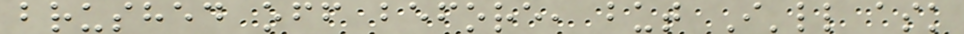brushed off before, but I'll ask
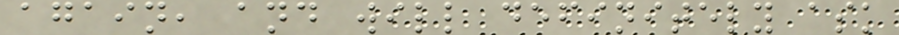again, and will definitely ask
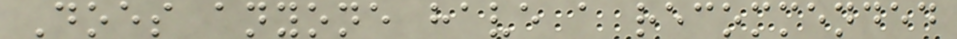Does anyone have a recommended
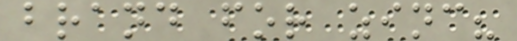brand for zinc?
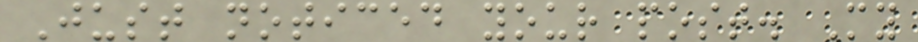Just noticed your post. My
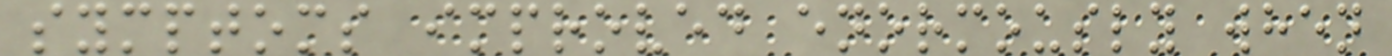symptoms improved enormously when
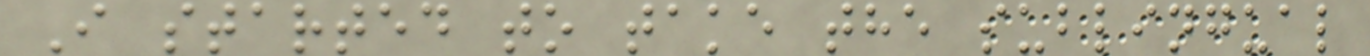I started to take the sublingual
